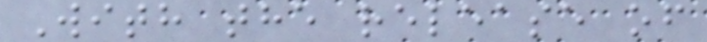With the release of
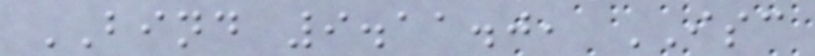BIND 9.11.0, ISC
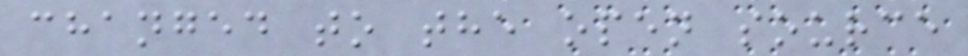changed to the open source
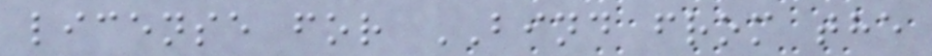license for BIND from the
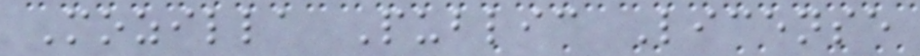Mozilla Public License
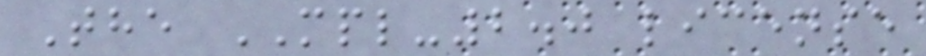The MPL-2.0 license
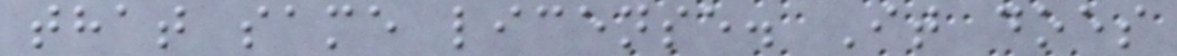that same license. It does
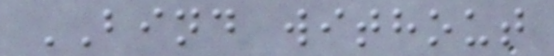BIND without
